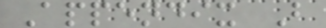Appendix B
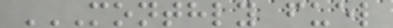MONTHLY FUEL
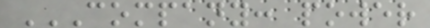COMPANY: POWER
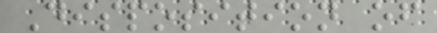Disposition of
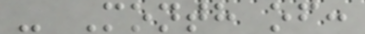- Month of:
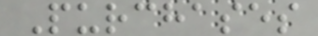Purchases
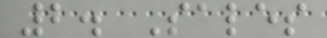2. Sales
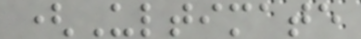(Ultimate
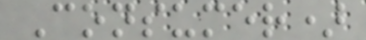Consumer)
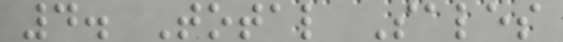4. Total Sales
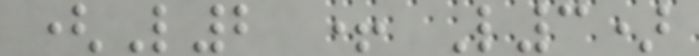(L2 + L3)
